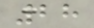28
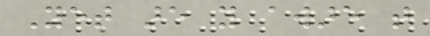Yet are you aware that
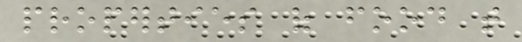properties of food that
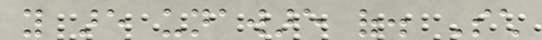you are unaware of. Such
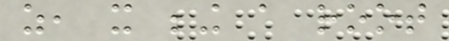as, it being a root
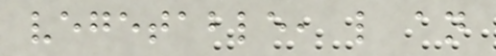vegetable, like an
